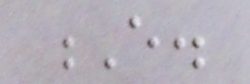E.
